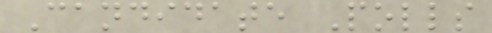Candidate Polls
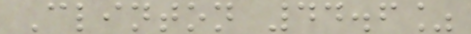Clinton 44.6%
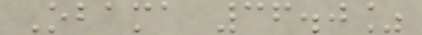Obama 36.0%
